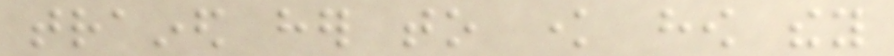trained her to know how they
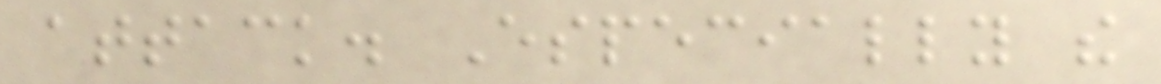attack. Especially the
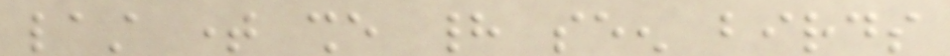last time she had seen birds
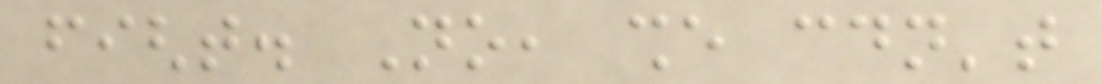fight. No, she couldn't
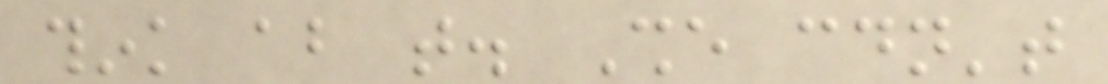think about that. She couldn't
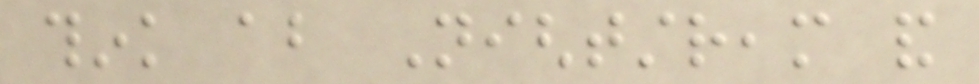think about Nightstream and
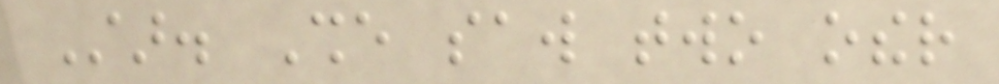Star. She saw two other
